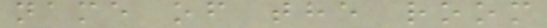name of the room
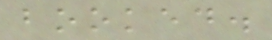booked.
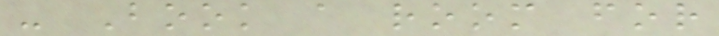- Book a room for
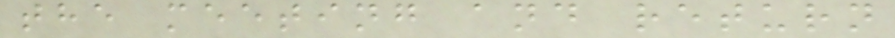the meeting and return
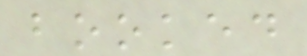booked
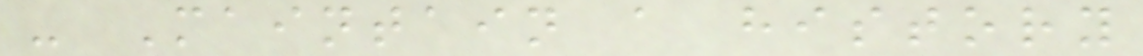- Maintain a history
